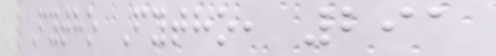Fytho Fytho, 291
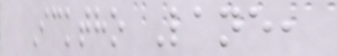Icktho Lane,
